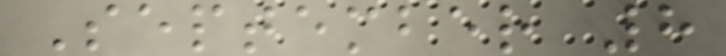September 8
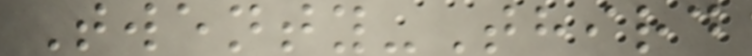Twenty-Third
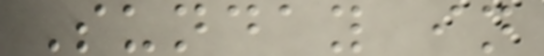Sunday in
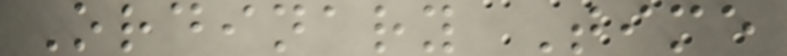Ordinary Time
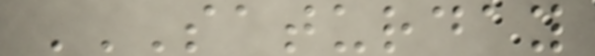SATURDAY
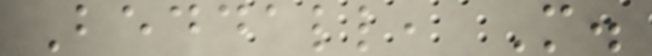Beddall, M.
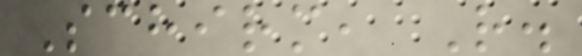Schirm, R.
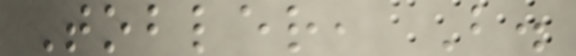Tobler, B.
